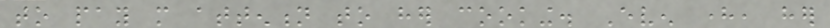to pay more attention to her cooking. Even here, her
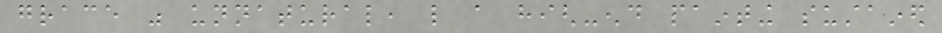grace was unnatural, like a high-end painting sustained
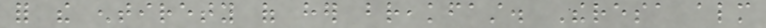for the entirety of her breakfast. Theresa almost
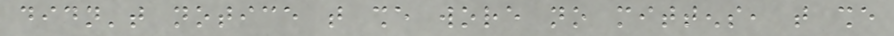didn't notice that she wore no mittens, that she
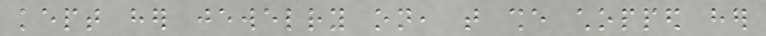kept her jewelry on, that she chopped her
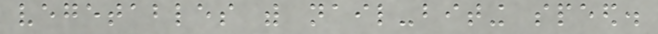vegetables with nail-biting speed.
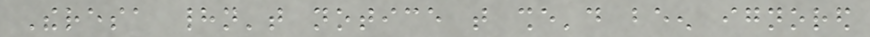Theresa hadn't notice that she'd been ignored
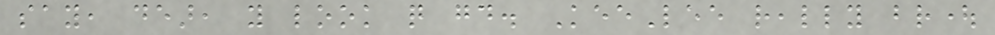say, dear, you look quite good. KeeLee really brought
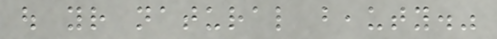out your natural beauty."
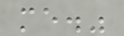me."
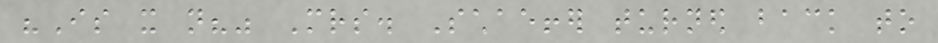"Is it not?" Mrs. Schaeffer turned back to
